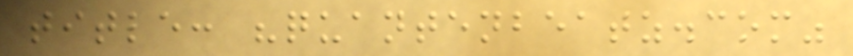title: "quantenbeatz.com"
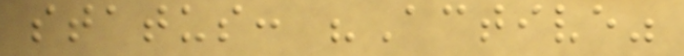status: "Active"
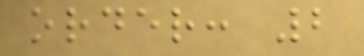order: 2
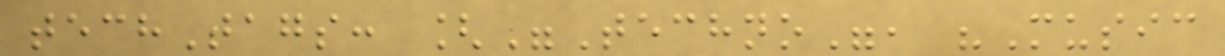techTags: ["Techno", "Music
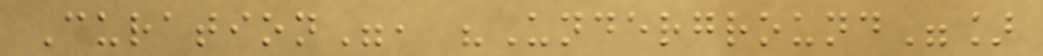Curation", "Underground"]
